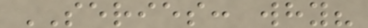SERIES: why?
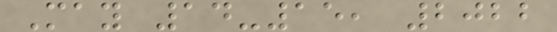May 14-15, 2022
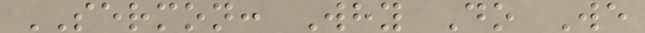SERMON: Why Do We
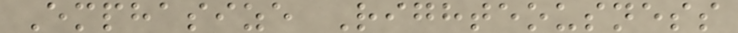Emphasize Righteousness
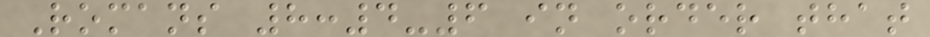Romans 8:4-6 in order that
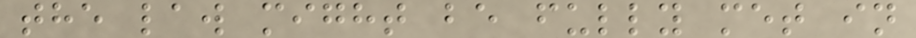the law might be fully met in
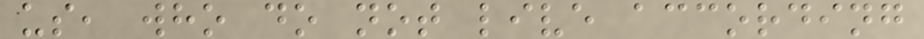us, who do not live according
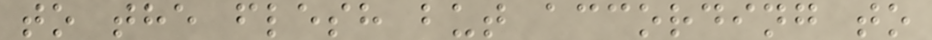to the flesh but according to
